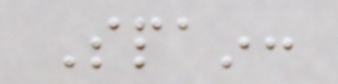Spain:
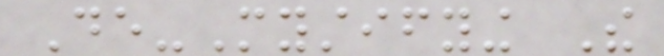De-Mystifying The
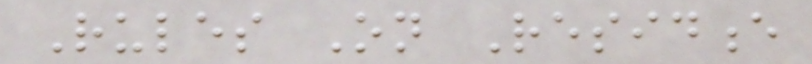Rules On Residence
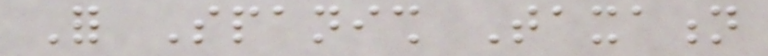For Spanish Taxation
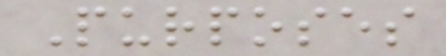Purposes
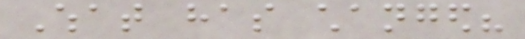What has changed?
